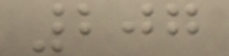207
